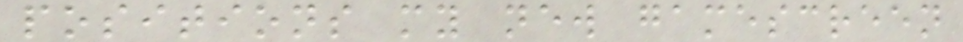positions my new gamescreen
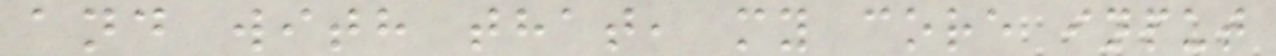and with that, my core input
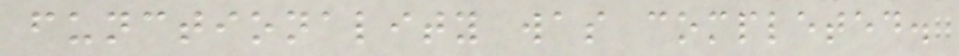functionality was completed.
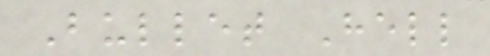Bullet Hell
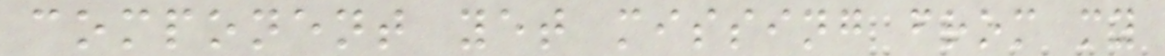component yet missing from my
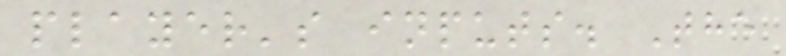player's inputs. The
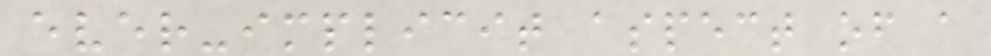ever-implicit aspect of a
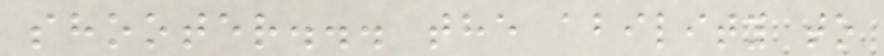shooter... the ability to
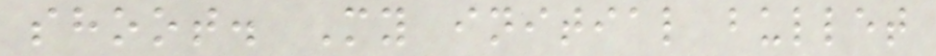shoot. My initial bullet
